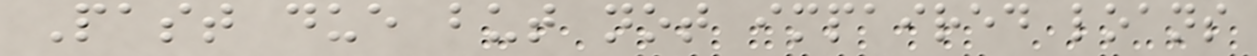Past due but not impaired loans
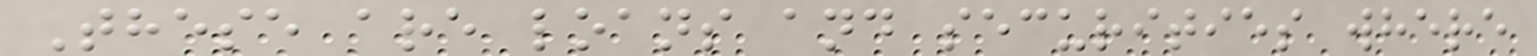These are loans and securities where
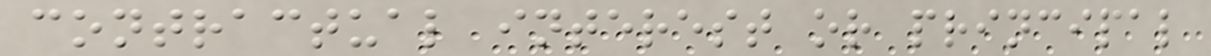contractual interest or principal
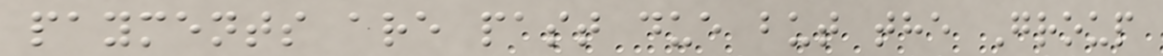payments are past due but the Group
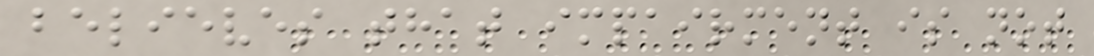believes that impairment is not
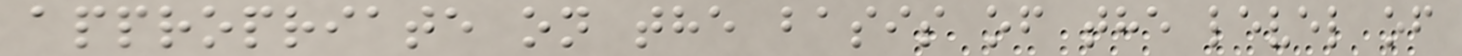appropriate on the basis of the level of
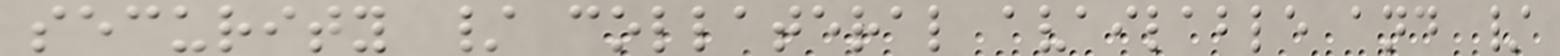security / collateral available and /
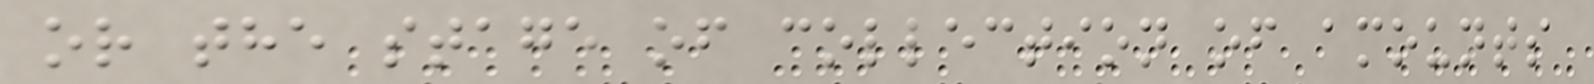or the stage of collection of amounts
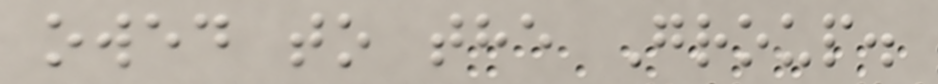owed to the Group.
